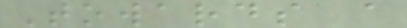Towards a
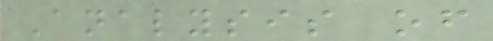Analysis of
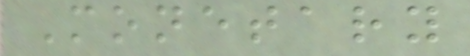Monetary
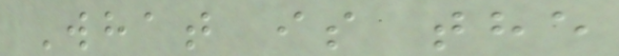What is the
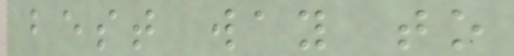best way to
